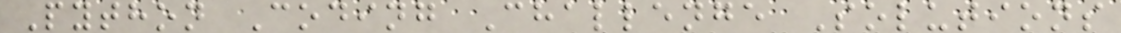Python Coding Challenge Solutions
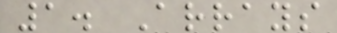1. Arrays
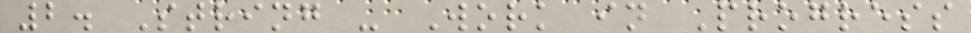2. String - Work in Progress
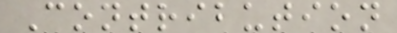Contribution
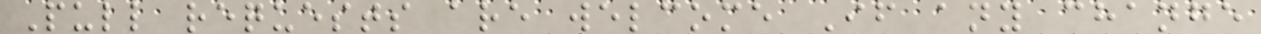Pull requests are welcome If any change
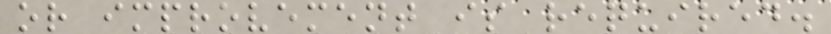or improvement is required.
